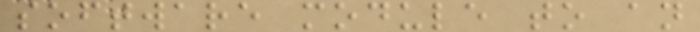software module to an
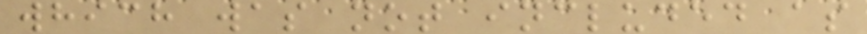which was not included as
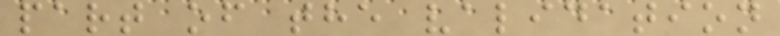part of the validation
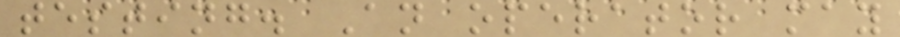testing. An operator may
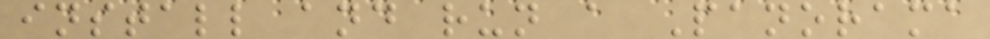install and run a Panorama
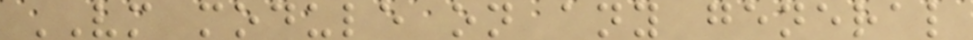VM module on any general
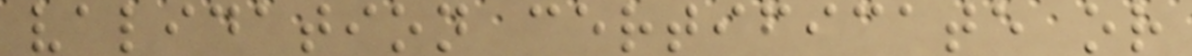validation certificate or
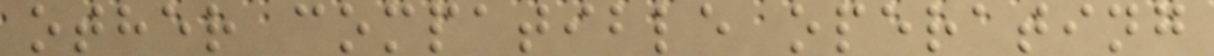other compatible operating
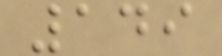149
